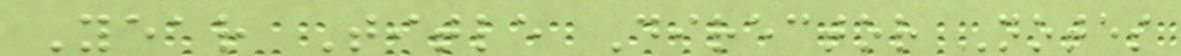Year Title Director Notes
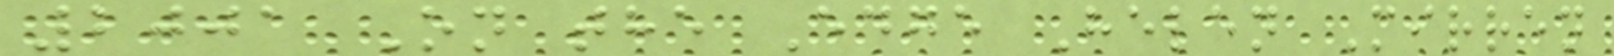2001 On the Edge Helen Mirren
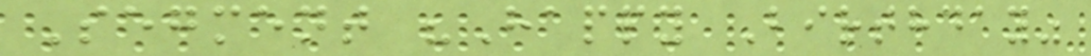Segment "Happy Birthday"
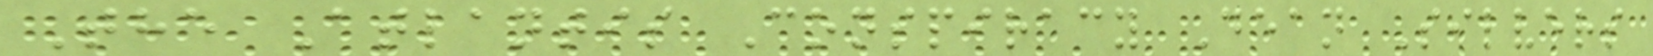The Atlantis Conspiracy Dean Silvers
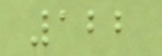122
